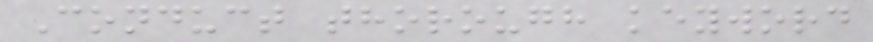Conduct thorough keyword
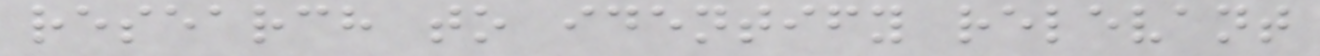research to identify relevant
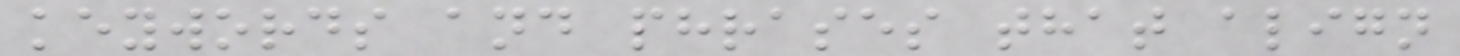keywords and phrases that align
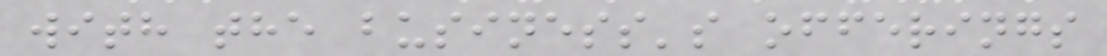with the business's offerings
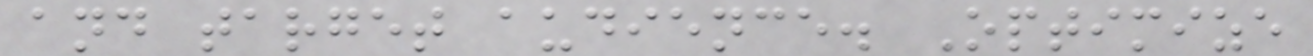and target audience. Optimize
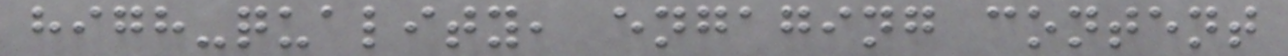high-quality, engaging content
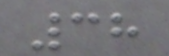38
